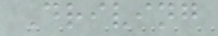Driving
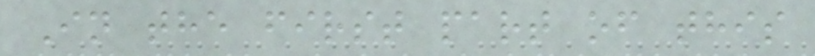In the first part of this
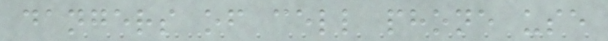dangers of cell phone use
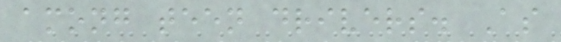among teen drivers. As
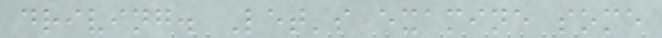driving. Let's examine some
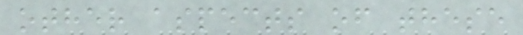other aspects of these
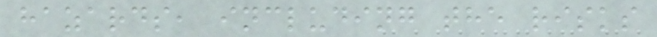hazards, including the risks
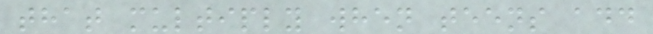that multiply when teens add
